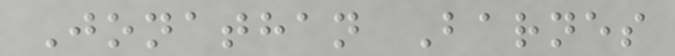Jonathan Barnes
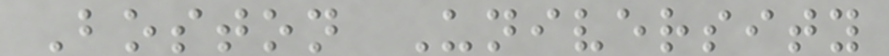Boston University
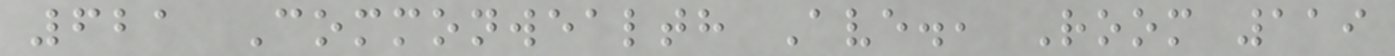621 Commonwealth Ave., Room 119
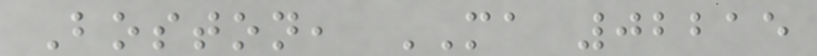Boston, MA 02215
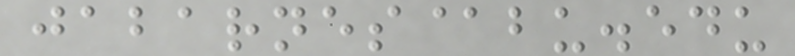jabarnes@bu.edu
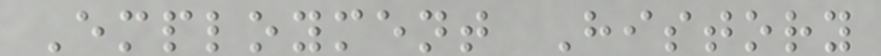Employment History
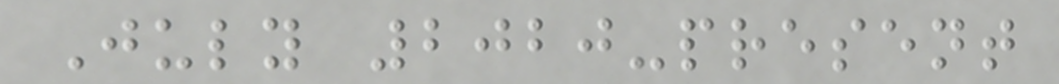July 2020-present
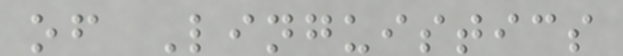of Linguistics
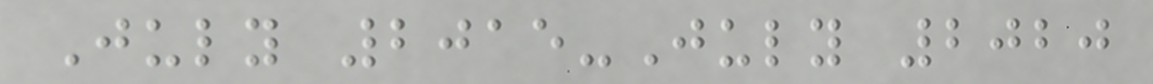July 2015-July 2020
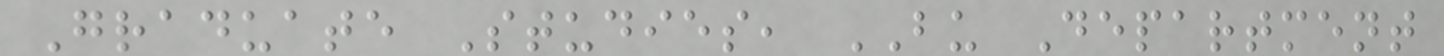Graduate Studies, BU Department
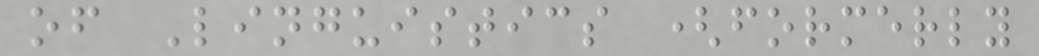of Linguistics (formerly
